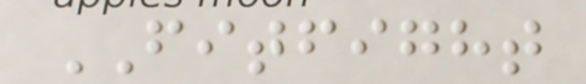FITFIGHT
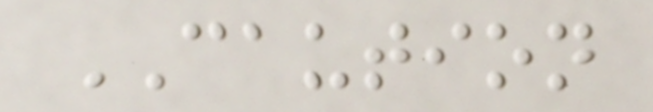CAUTION
